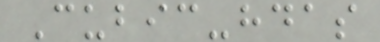Cubic-hdas
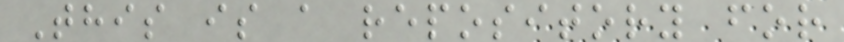This is a repository for
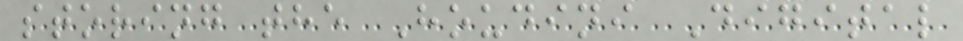storing the Houdini Digital
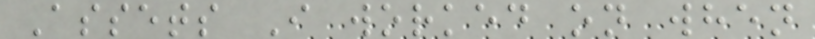Assets I worked on when
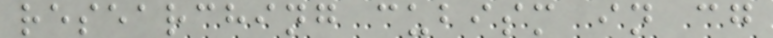researching cubism in cg
